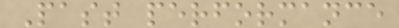Past performance
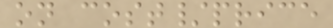on cost/price
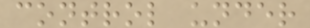control under
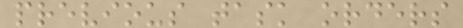previous task orders
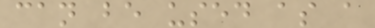can be used as a
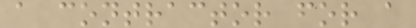a contractor for a
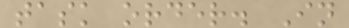task order. In
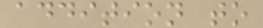addition to
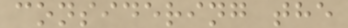considering the
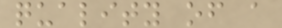quality of a
